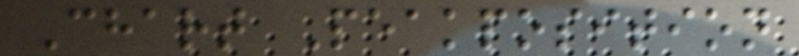Chart Peakposition
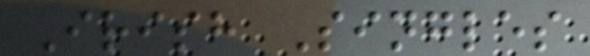Irish Singles
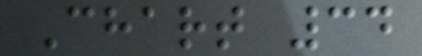Chart 34
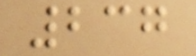237
